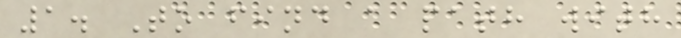1. To find a path with
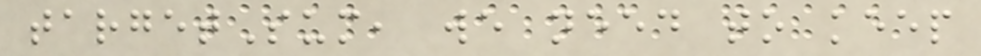targetSum, we need to keep
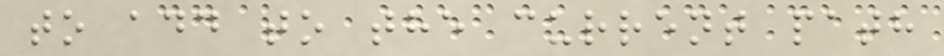to add to the current path
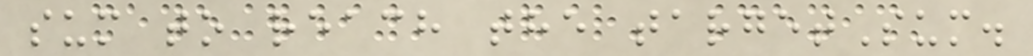sum to reach the targetSum.
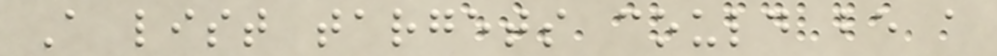A list targets could be a
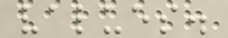values.
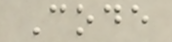Code
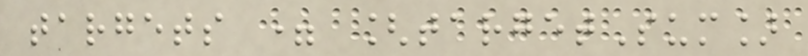targets = [targetSum]
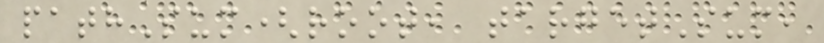pathSum(root, targetSum,
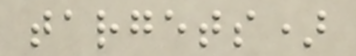targets)
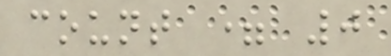count = 0
